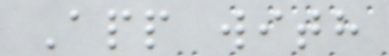App with
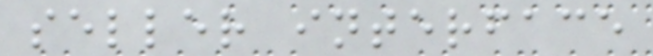seller interface
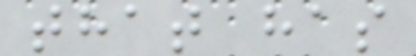that has
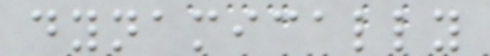dynamically
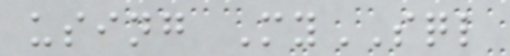using MySQL
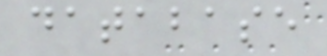database
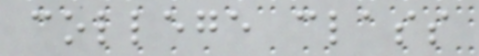college class
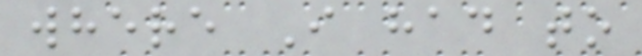where I had to
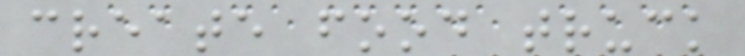create food truck
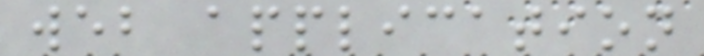web application
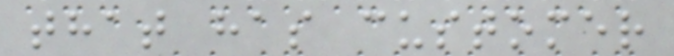that has customer
